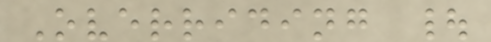Overriding |
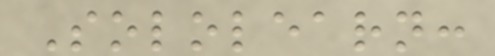Sololearn:
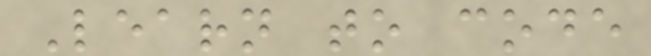Learn to code
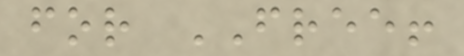for FREE!
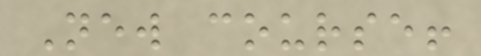New course!
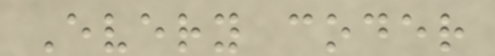Every coder
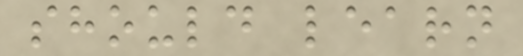should learn
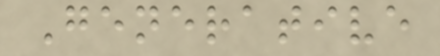Generative
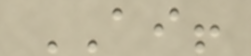AI!
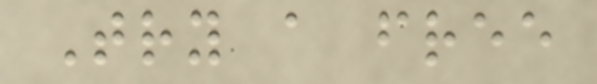Try a free
